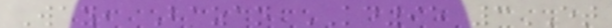Way, Bazan KD95 3ET
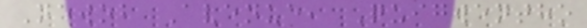Newob Avenue, Quigwentho
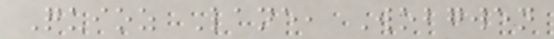Quioz Lane, Wobgwen
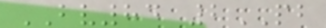BV84 2PB
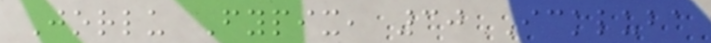Jorlu Fypix, 30 Ickluba
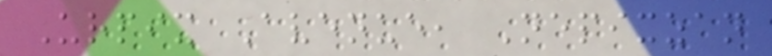Urpix Avenue, Nepixzan
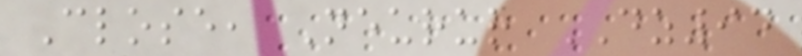Close, Neurur DZ94
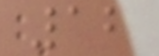12
